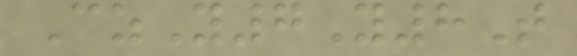CzY7Y8T
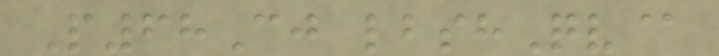P68Cj lbshQv@
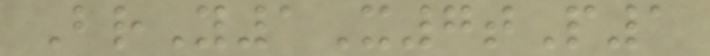BrY1X7tP1
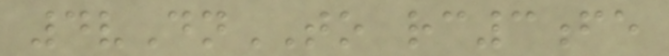4vDnTO rc3fe
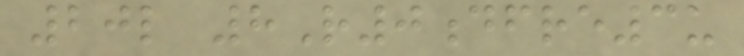20l 8R0dfre3u
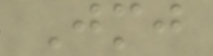Jmj
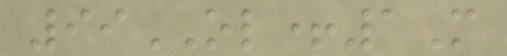99OL+1M
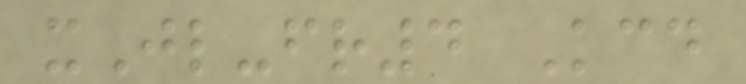xJl-fr4 Kcd
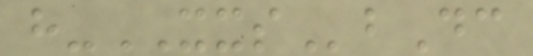h-XXSbDc
